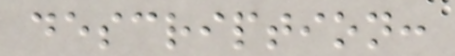description:
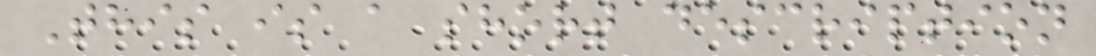This is a short description
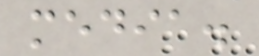media.
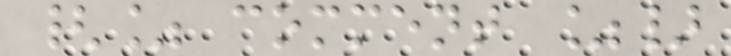{% comment %}
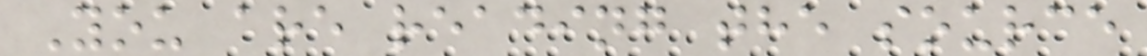You are reading the source
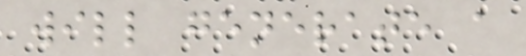will generate a
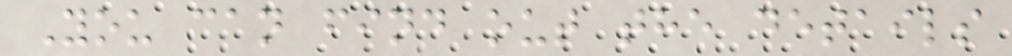You can find out the details
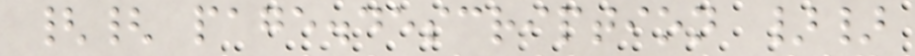{{ page.description }}
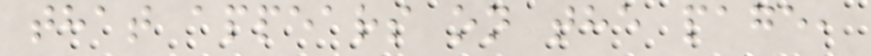that appears on the page,
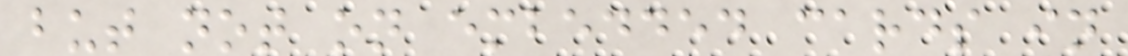but not on embedded cards in
